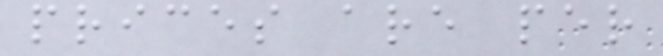prices are per
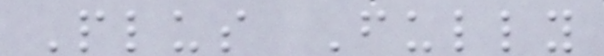Plus Fully
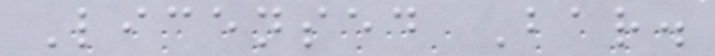Licensed Bar.
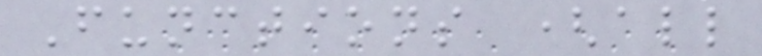Functions (all
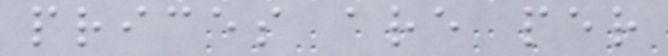prices are per
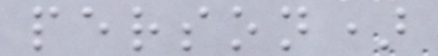person)
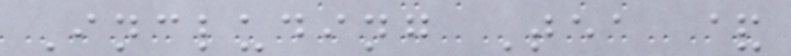Including Tea &
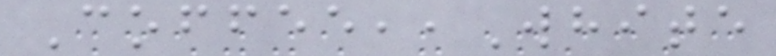Coffee,,White
